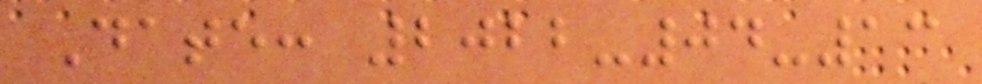Date: 2022-04-13
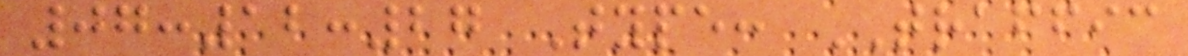07:12:27 Type: TRAFFIC
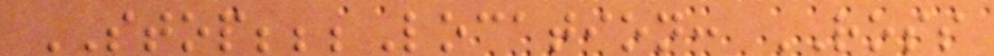STOP;;;Location: ROSS
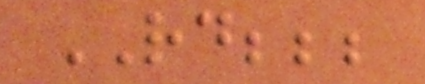RD;;;
